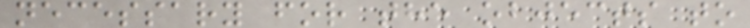necessary for the objects to
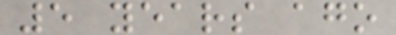5 years ago
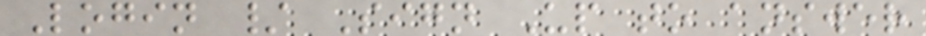Login / Sign Up to answer
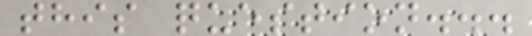this question...
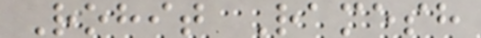Rohit Ramesh
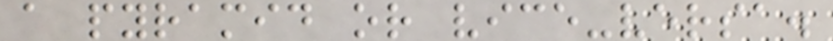a pyramid or vice-versa.
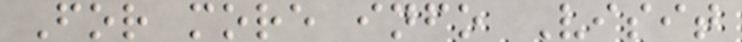For more info Visit
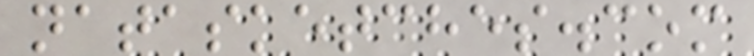natasketches.com
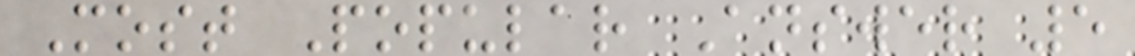Most Popular Answer 5
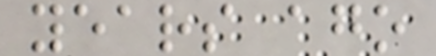years ago
